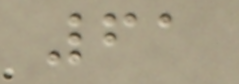61
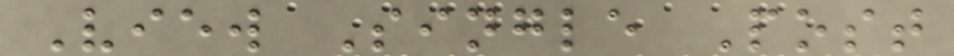View Single Post
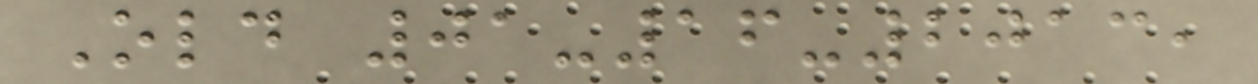Old 01-16-2013,
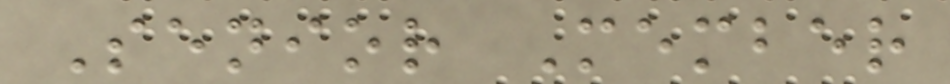Senior Member
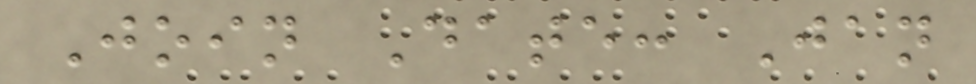Join Date: Jan
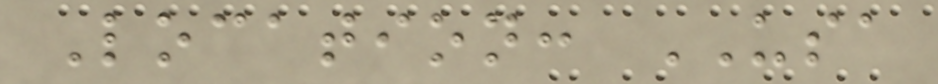Location: USA
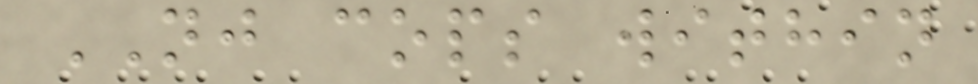NJ cops within
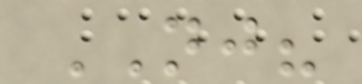NJ?
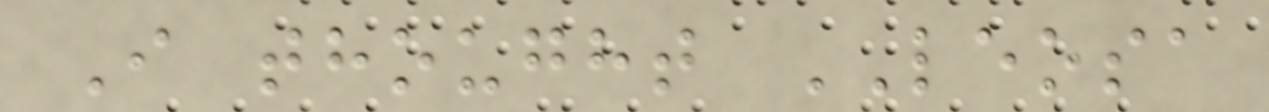I thought LEOSA
